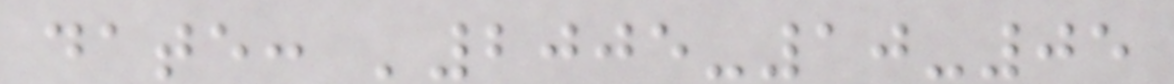date: '2005-10-05
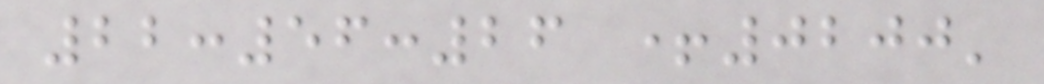22:56:26 +0200'
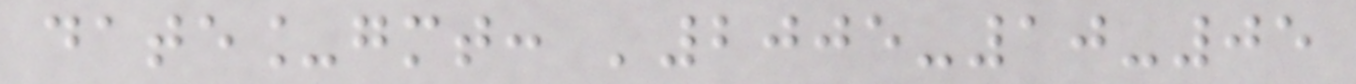date_gmt: '2005-10-05
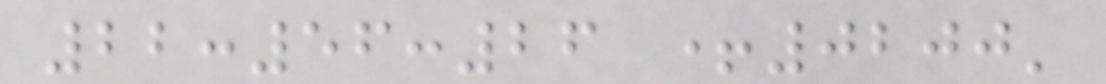22:56:26 +0200'
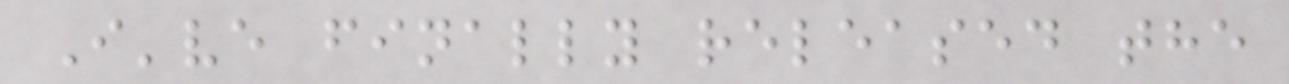I've finally released the
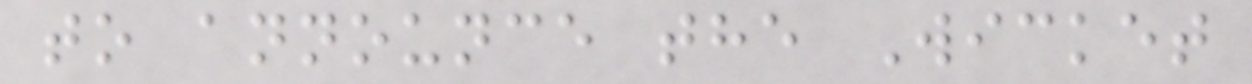to announce the Wicket
